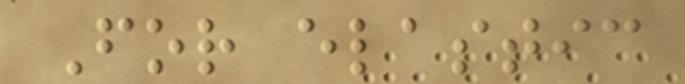For elastic
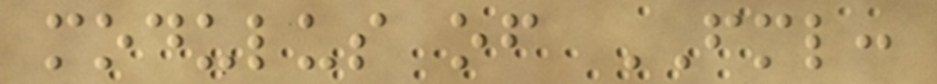modulus of FML:
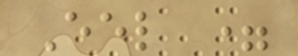Eel =
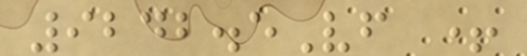9242.5Vf +
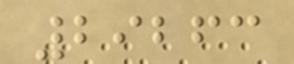29263
